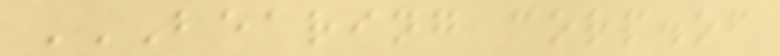BEARING CORP.OF
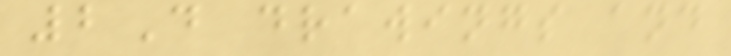2D drawings and
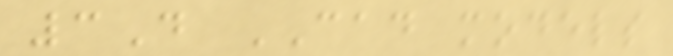3D CAD models
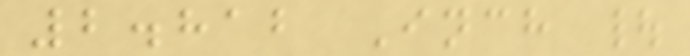2.812 Inch |
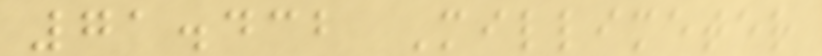71.432 Millimeter
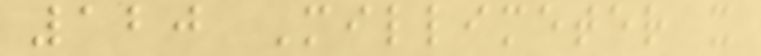120 Millimeter x
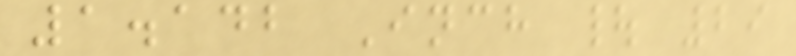1.142 Inch | 29
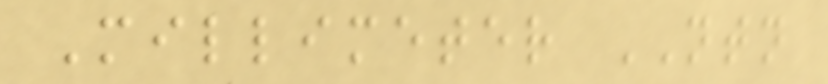Millimeter NTN
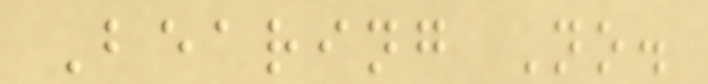Bearing No.
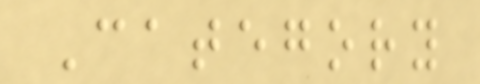Category
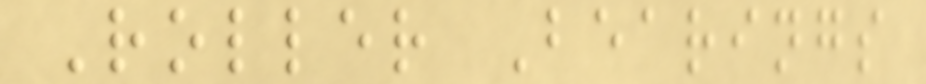Roller Bearings
